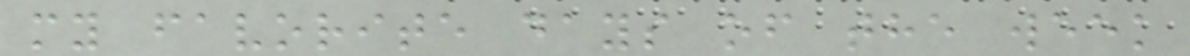my favorite days of the week
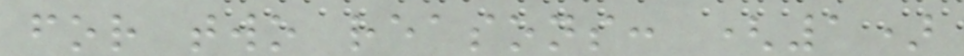for two reasons: (1)
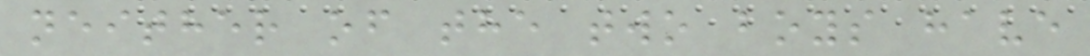neither of the two boys have
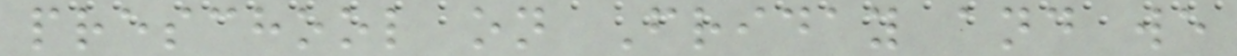preschool on Friday and we
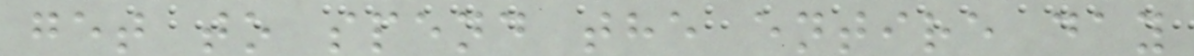get to spend the entire day
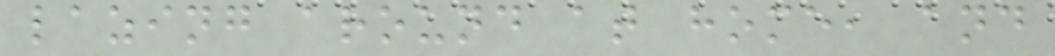lazing around at home, and
